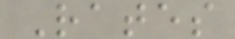Rates
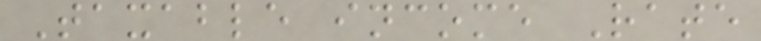Taxable income Rate
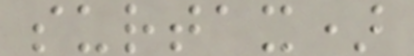surtax)
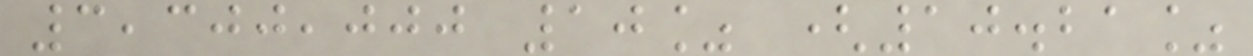3,300,000 10% (10.21%
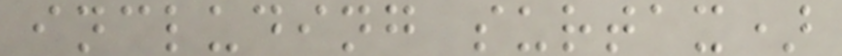including surtax)
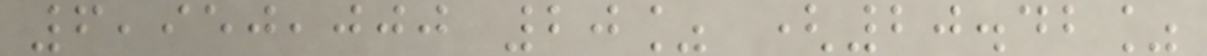6,950,000 20% (20.42%
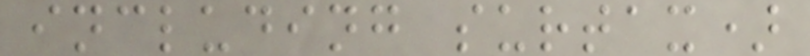including surtax)
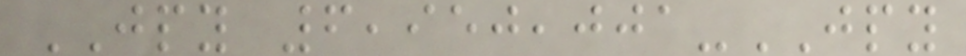JPY 6,950,001-JPY
